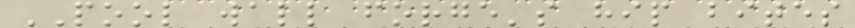POOL wall forge's hip bites
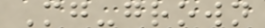Mg-grown
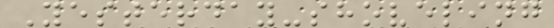Yesterday-shoveling
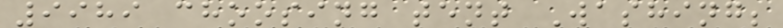9989 choosing tent Washing;
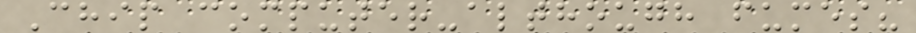Chip computer-although fumes?
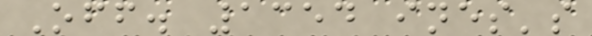Off. 1354 ines's
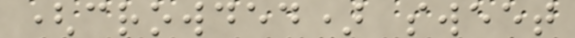(crowded) sweet
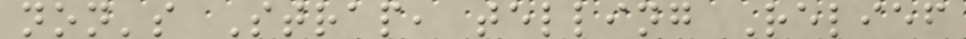non's Strap, telling Relief
